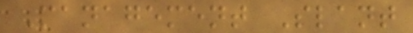Management Slant
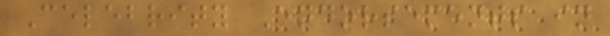Celebrity Endorsements in
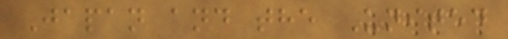Japan and the United
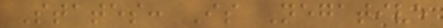States: Is Negative
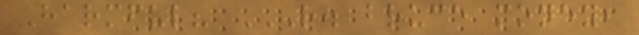Harmful? R. BRUCE MONEY,
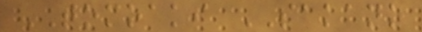TOMOAKI SAKANO
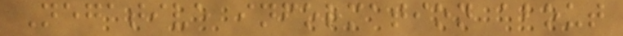Negative information about
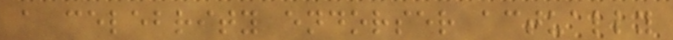a celebrity endorser actually
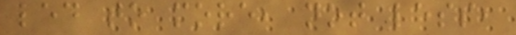led to more, not less,
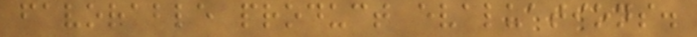favorable product evaluations.
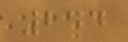244
